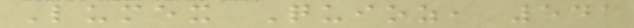Lumex Quioz, 541
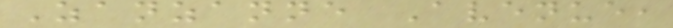Zanzanne Avenue,
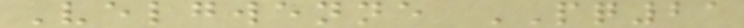Velgwenne PQ21
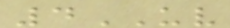4UV
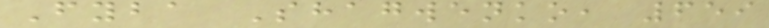Fyba Shagwenko, 659
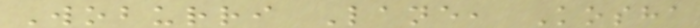Woburri Lane, Kosha
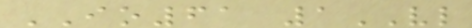IO61 1VL
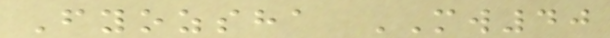Fyozsha MW40
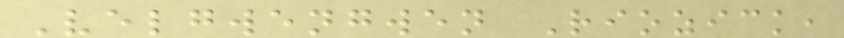Velgwengwen Riozick,
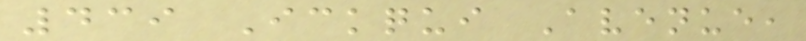439 Ickqui Avenue,
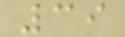39
